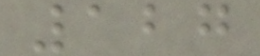127
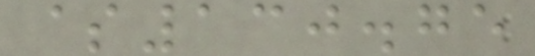$130.75
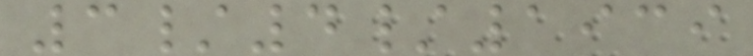3/4/1939
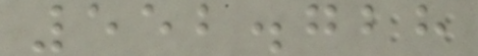552.728
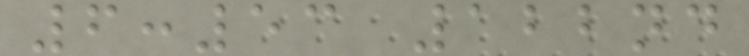6:53 122nd
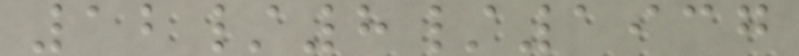12/8/1937
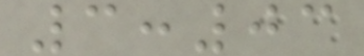3:03
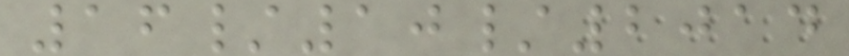16/10/2014
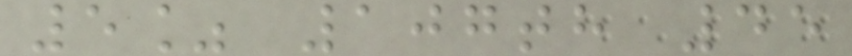5% 107th 45
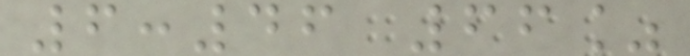6:46 66%
